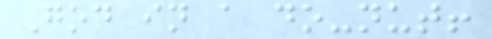God in a do-nut!
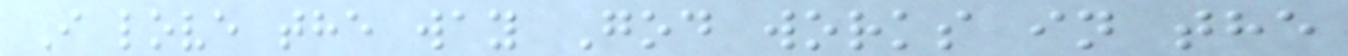I love the way God works in the
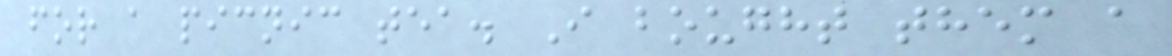for a picnic tea. I bought them a
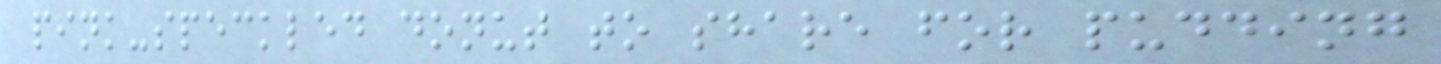pink-speckled donut to share for pudding
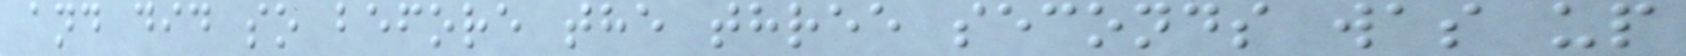and did so before the three seconds was up
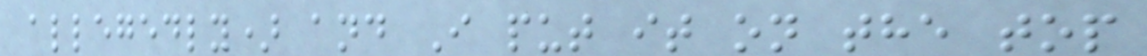allegedly) and I put it on the top
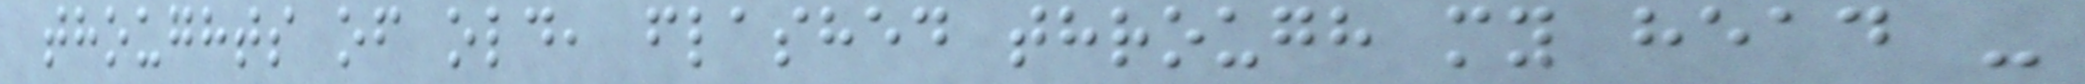thoughts of old, flashed through my head -
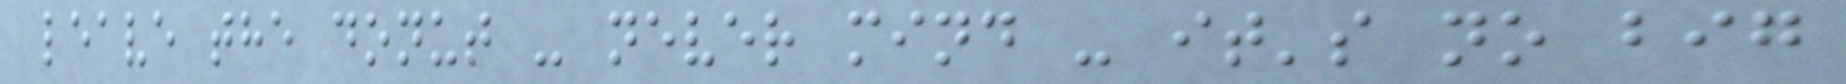leave the donut - never mind - it's no big
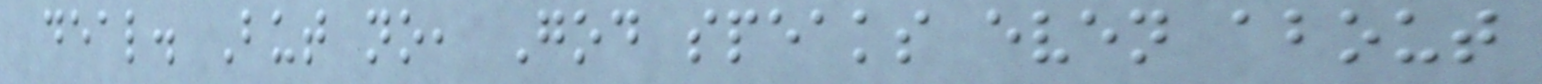deal. But no, God speaks even about
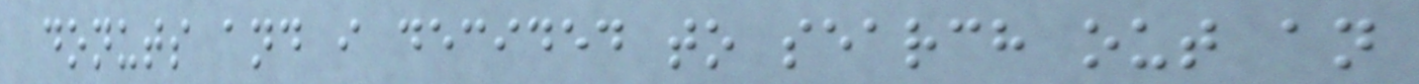donuts and i decided to search out an
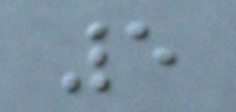5
